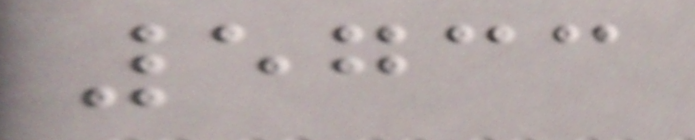5733
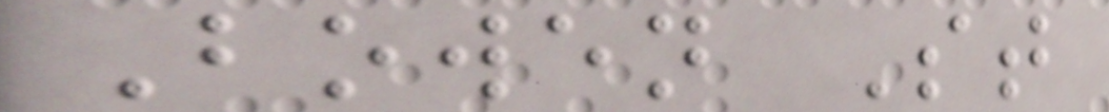Bowen St
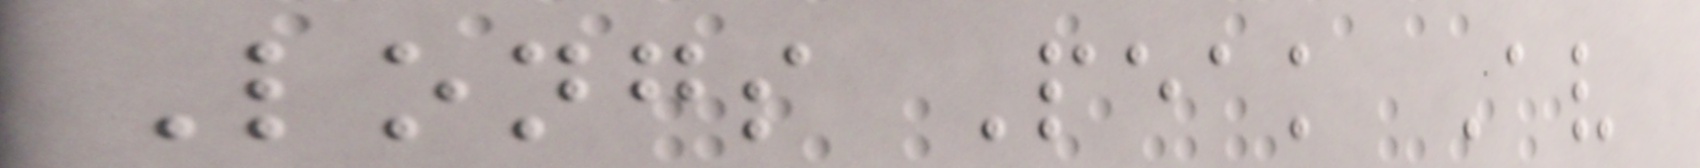Longs Peak Av
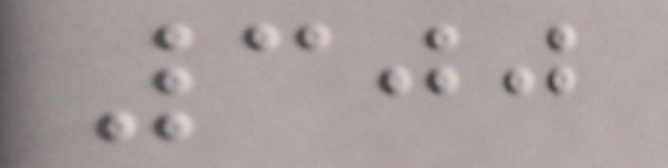300
